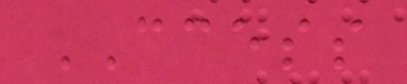CCESS
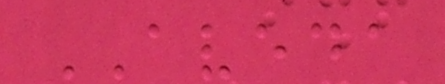AVEDA
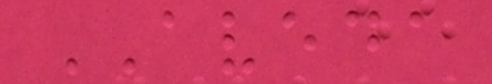AVEDA
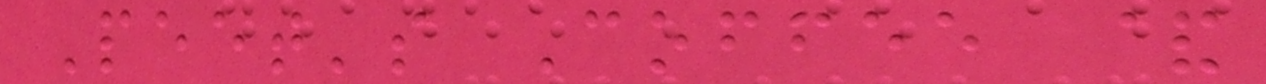Peet's Coffee &
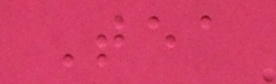Tea
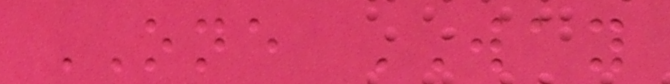ONE WAY
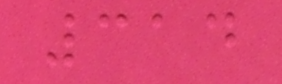314
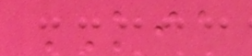KIA
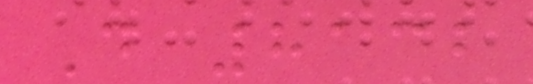D 8132
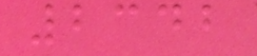2342
